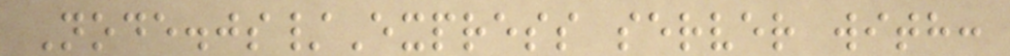Node.js/Express server with:
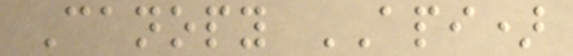Canopy API)
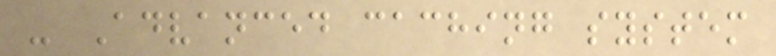- Advanced caching system
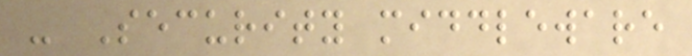- Security middleware
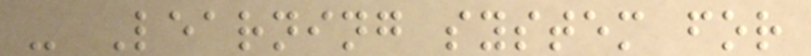- Learning system for
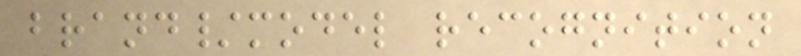brand/model recognition
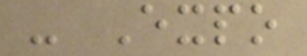- Expo
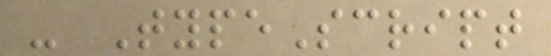- TypeScript
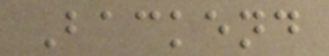Backend
